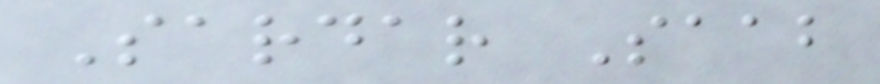Sardar Saab
